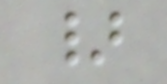}
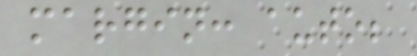margin: auto;
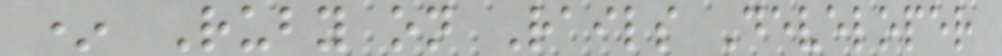* Ruby on Rails Developer
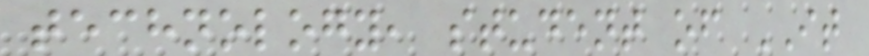technology, student of IT
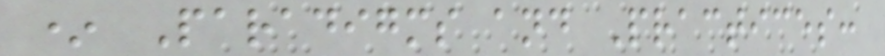* Paradigms and Practices:
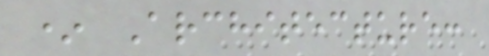* Architecture:
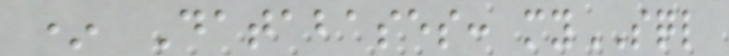* Databases: mySQL
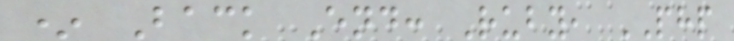* Back End: Ruby, PHP
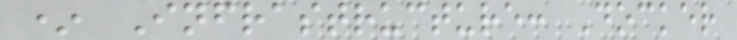* Infrastructure: Docker
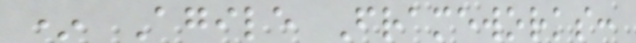* Agile Frameworks:
